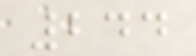244
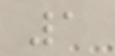1
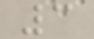3
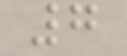7
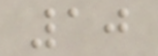10
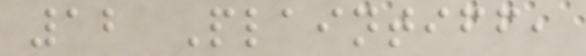12 Plaintiff,
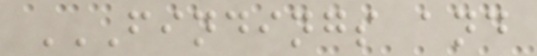FINDINGS AND
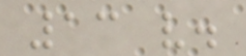13 v.
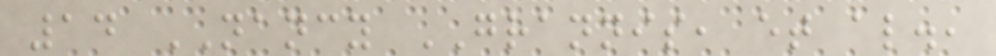14 NANCY GRANNIS, et al.,
